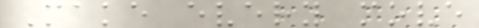Make every move
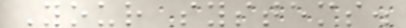Your systems.
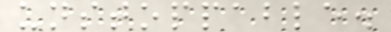unstoppable.
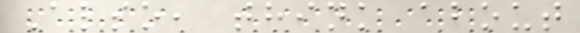Also, think about
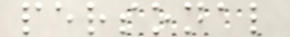personal
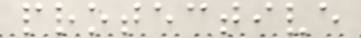protective
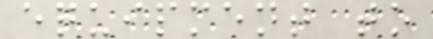equipment to
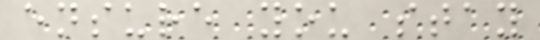ensure you stay
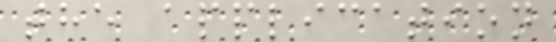the application
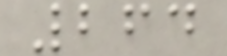264
